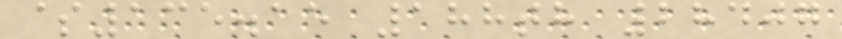$135.15 188th 28407
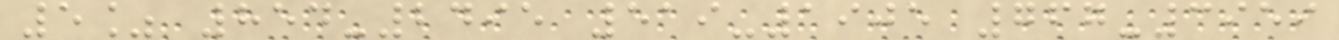5% 854-2495 519-1905 767-3959
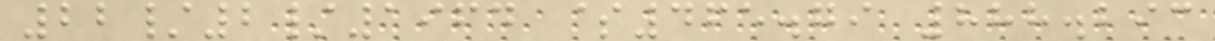22/2/1964 $465.79 888.293
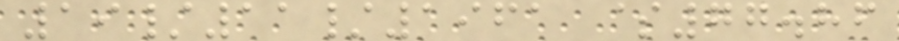19/11/1961 $77.86
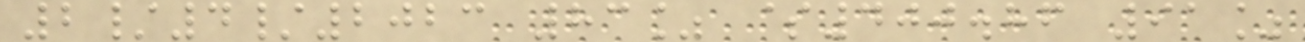2/4/2023 83% $400.86 91%
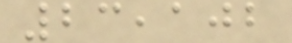23,102
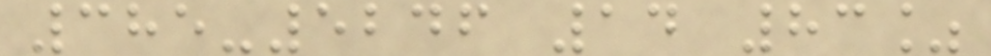385-5246 14 83%
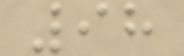98
